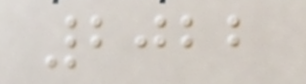2022
